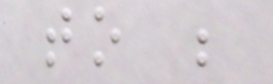to be
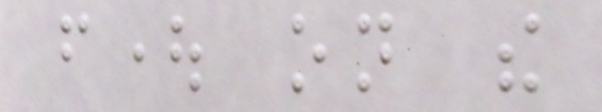fought on the
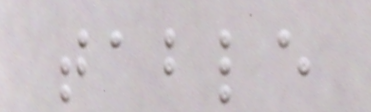table
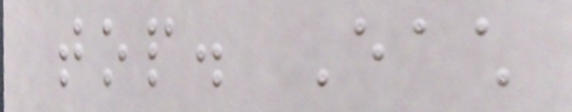top. Each
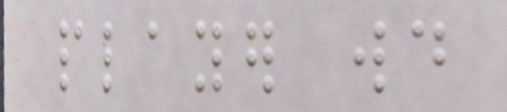player would
